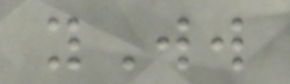yWw
